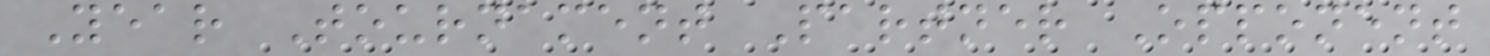Year Tournament Partner Opponent
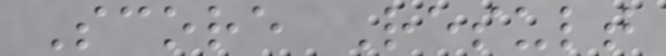Score Result
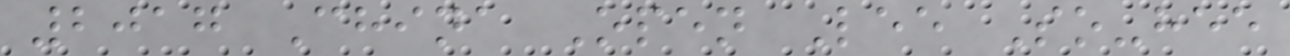2017 China Open Lee So-hee
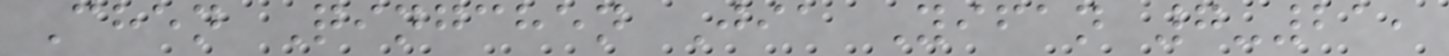Chen Qingchen Jia Yifan 7-21,
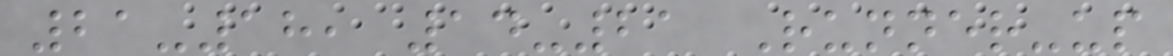21-18, 14-21 Runner-up
